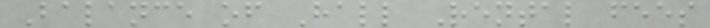Balance of Hall Rental fees
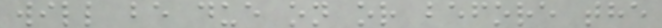will be due on or before the
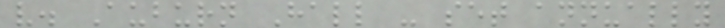v. Auburn Hall - set annually
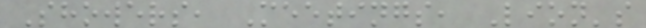Showers, Meetings, Lion's
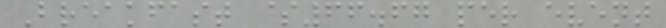Breakfast $66.67 per event
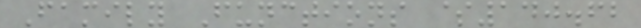Family Functions $140.62
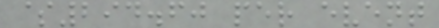$294.60 per event
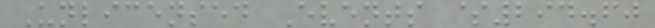Unlicensed Events $294.60
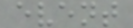event
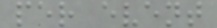per event
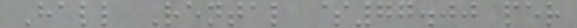Hall Rental $77.00 per
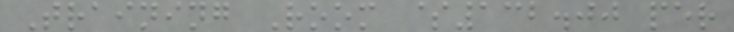Training Room $132.00 per
